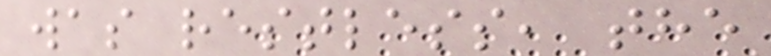was restless, the
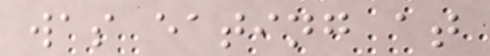was eating at
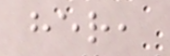her,
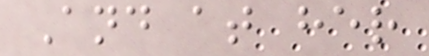And at her
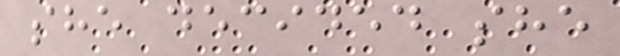she decided she
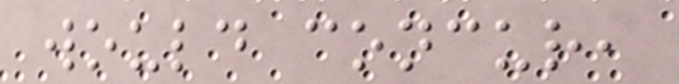would concur,
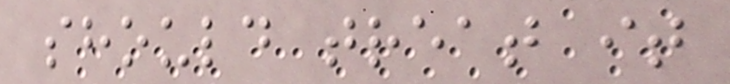should treat it
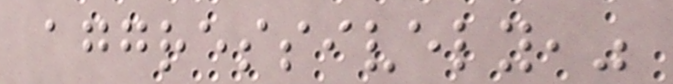aggressively,"
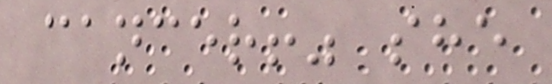cancer!" she
